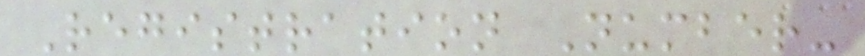Registration Number-
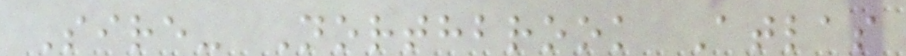Sire- Northbrook Atlas
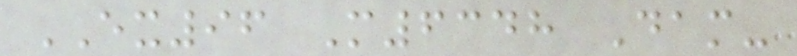EX96 M6348 Dam-
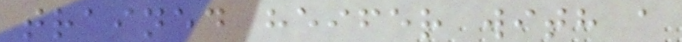trained heifer with a
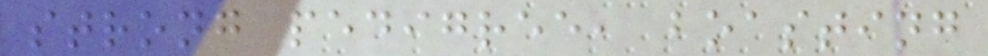strong pedigree, boasting
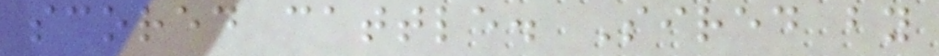scored cattle. Sired by
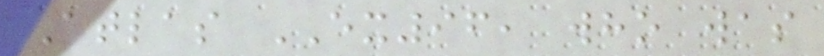Atlas EX96, who was
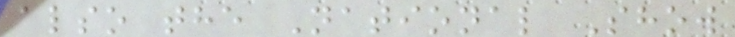also the National Show
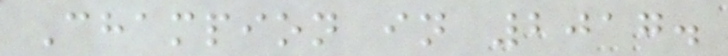Champion in 2017.
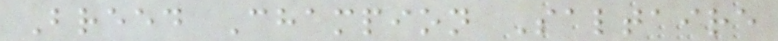Breed Champion Saltaire
